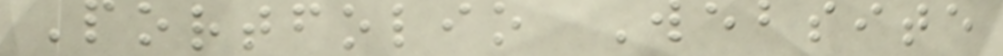Portfolio Website
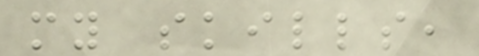my skills,
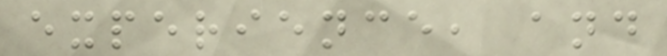experience, and
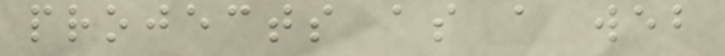projects as a web
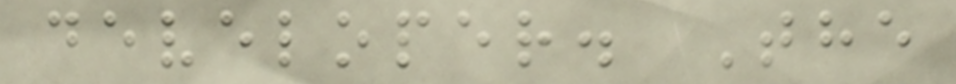developer. The
